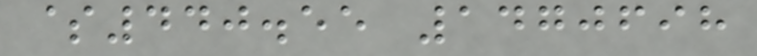$440.55 1470698
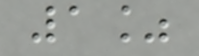1%
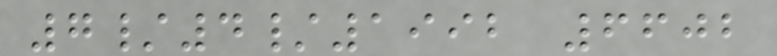7/4/1992 6602
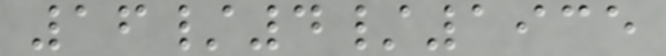16/4/1935
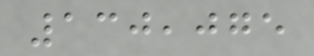130,075
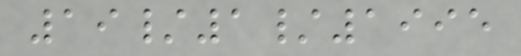19/1/1995
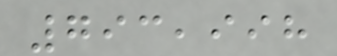793,998
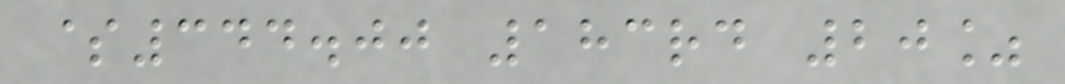$344.00 183rd 20%
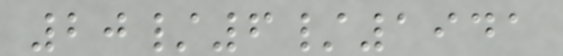20/6/1941
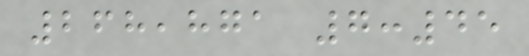268,871 7:45
